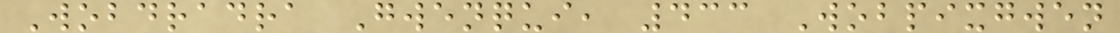Wobdradra Gwenqui, 433 Wobpixgwen
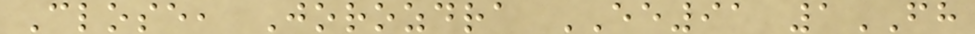Close, Jorozdra EE91 1FH
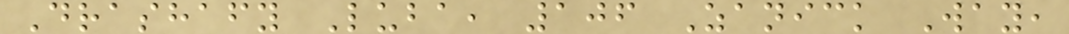Drashafy Luba, 106 Zanick Way,
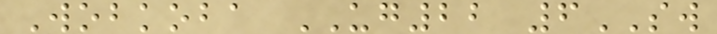Wobkoba UG22 6SW
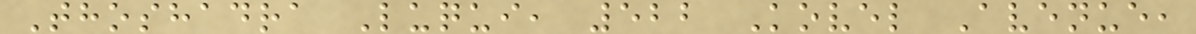Thoshadra Luqui, 522 Kovel Avenue,
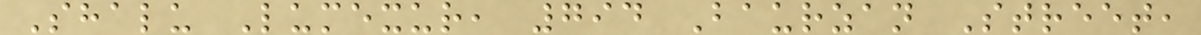Shalu Lumexur, 794 Baurzan Street,
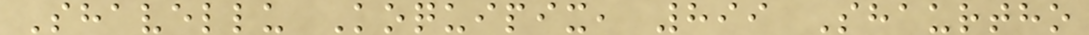Shavellu Koquipix, 899 Shaurtho
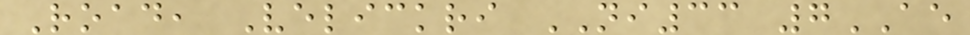Road, Velickri NI33 7AE
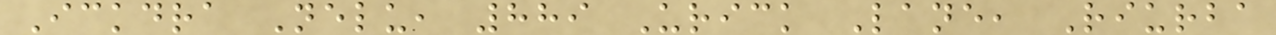Ickdra Nelu, 889 Urick Lane, Riurba
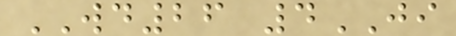WD26 4JI
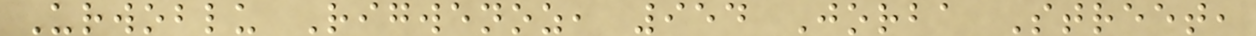Urwoblu Rigwenoz, 954 Jorba Street,
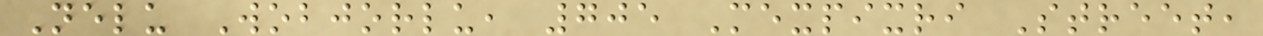Nelu Wobjorlu, 705 Mexpixri Street,
